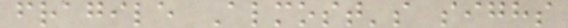fragile Almost's sighs
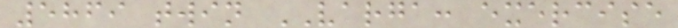5869 twin VARGA: exercise
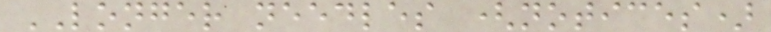LONGER needles (notices)
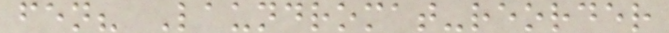fen? Laundromat-reorder
